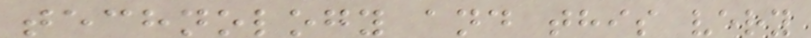technology and this very
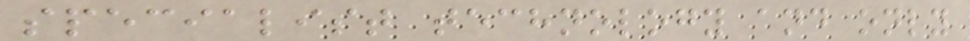specialist technology and only
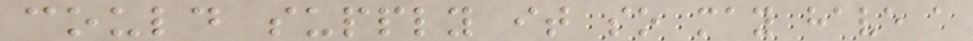could supply it so may have a
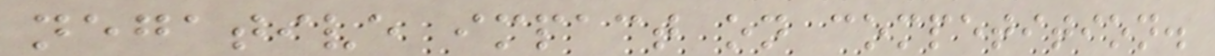negative impact on competition.
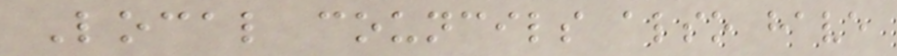Local councils also have
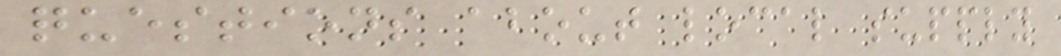questions about local supply
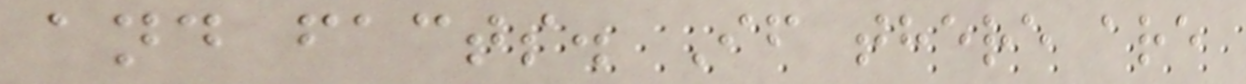and facts. If there are
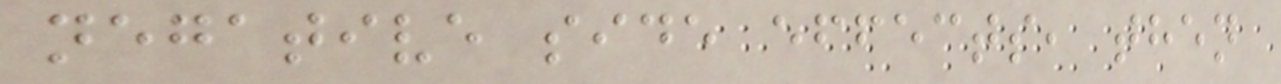negative side effects, then
